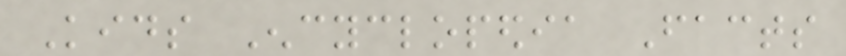Kids Encyclopedia Facts
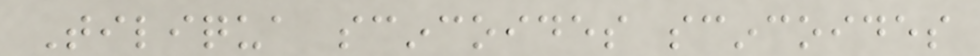Tiliqua scincoides scincoides
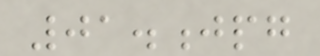01.jpg
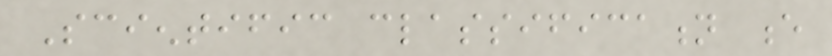Scientific classification e
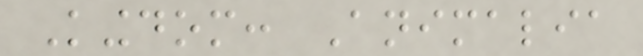Kingdom: Animalia
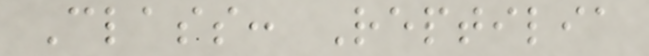Class: Reptilia
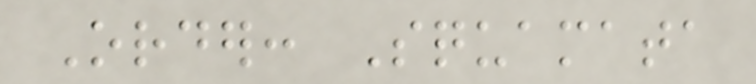Order: Squamata
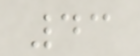43
